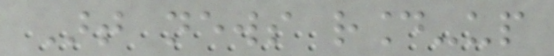Art news round-up
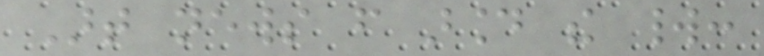Art news from around the world:
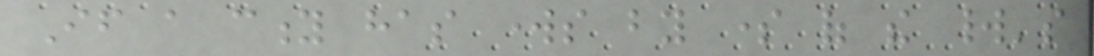If a city has works by some of the world's
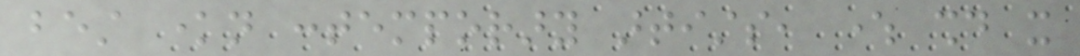best known contemporary artists, where should it
